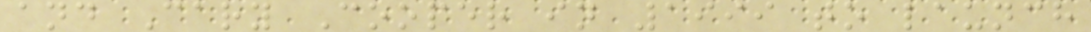and Cary Cooper in 1999 to launch
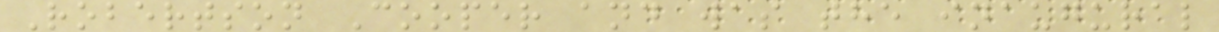Robertson Cooper and was the inaugural
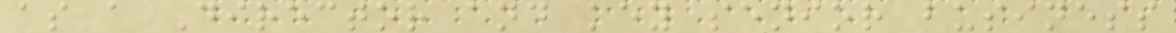as a Director and key senior business
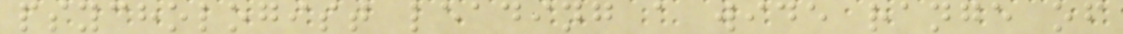psychologist leading a wide range of
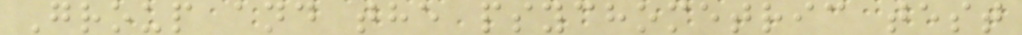Group and the psychometric test
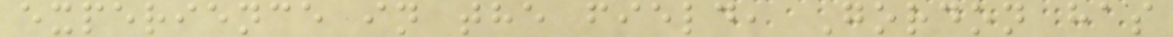experience in the field, Gordon has
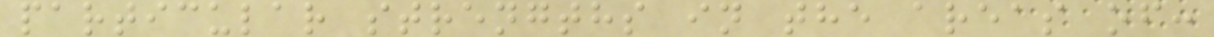particular strengths in the areas of:
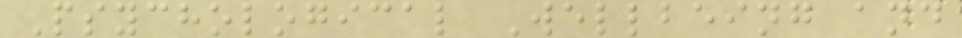Psychological Wellbeing and
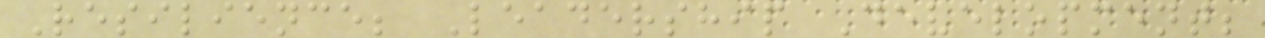Resilience; Leadership Development;
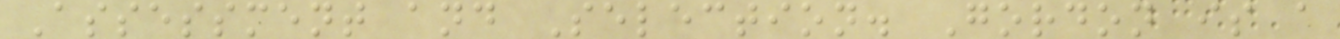Assessment and Selection. Gordon is a
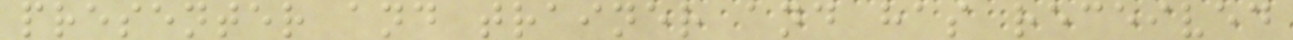presenter and trainer and has received
